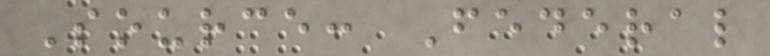Source: Federal
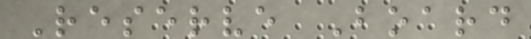Reserve Board
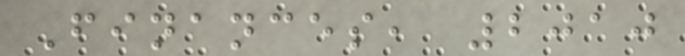Finances, 2010
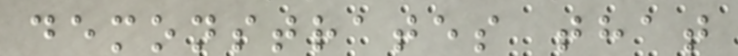demonstrates that
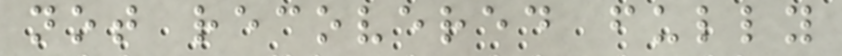not recovered fully
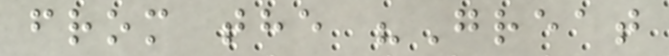from the "Great
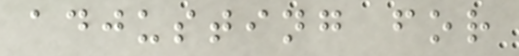adjusting for
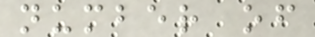number of
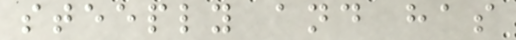steeply and has
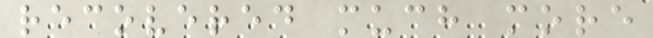recovered much more
